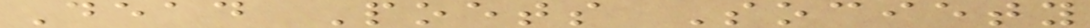Dead Poets Society
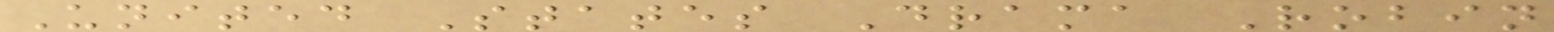United States Drama Robin
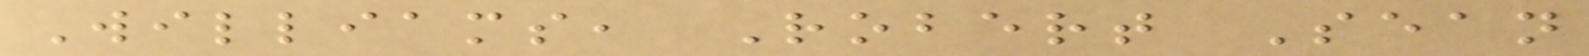Williams, Robert Sean
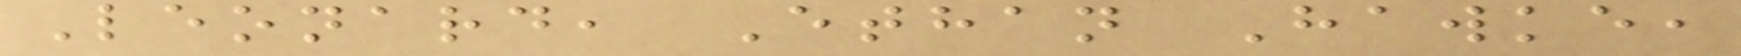Leonard, Ethan Hawke,
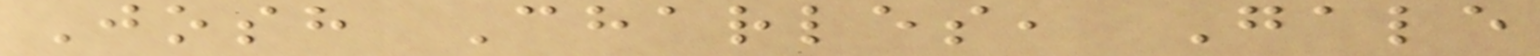Josh Charles, Gale
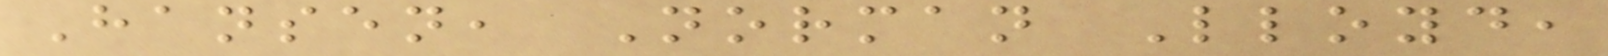Hansen, Norman Lloyd,
